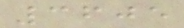3605
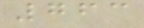763
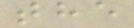the
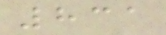831
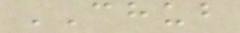CHUB
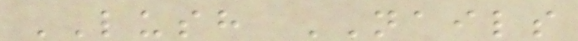LUSH NAILS
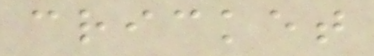cricket
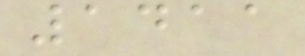1411
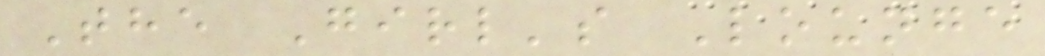The Girl's Lounge
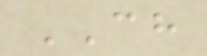CH
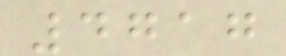4717
